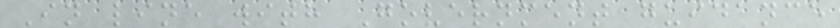In line with Government guidance
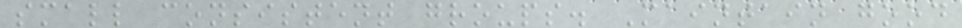small consistent groups. Maintain good
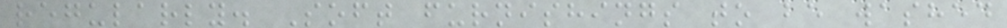regularly. Soft furnishings to be washed
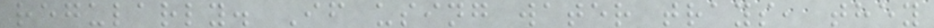regularly. If using water trays, they
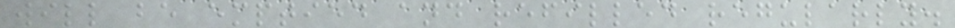will be emptied and refilled regularly.
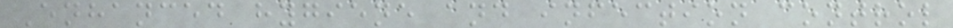Enhanced hygiene and infection control
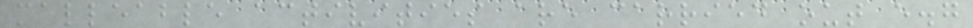malleable activities are carried out e.g
